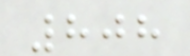808
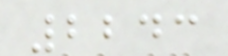2243
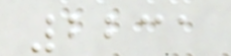2231
